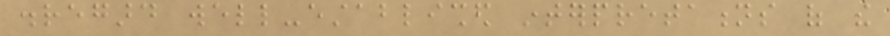disregard well-established interpretations of the
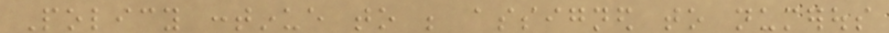Policy continue to be assigned to numerous
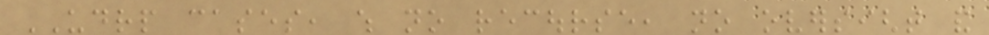UDRP cases, which no recourse, no oversight and
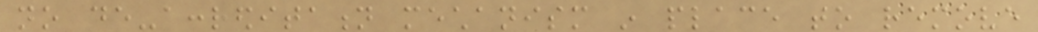no de-accreditation mechanism in place to remove
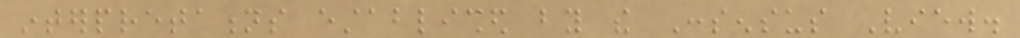interpretations established by the Consensus View.
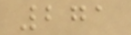271
